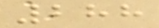288
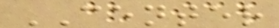CENTER
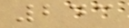243
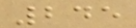245
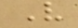V
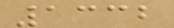1332
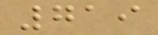719
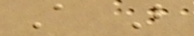A B
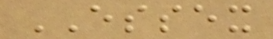ESSEX
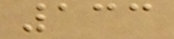133
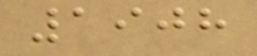1908
